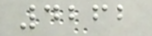4262
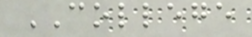COLLEGE
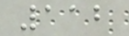112
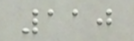110
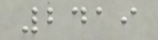2419
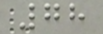78
